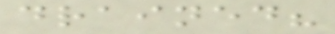drained?
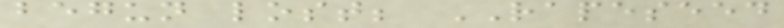begun lost; RAPESEED
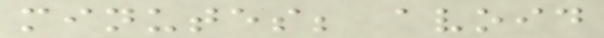minutes; avoid
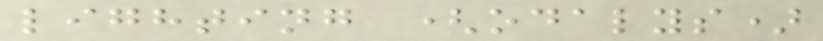lighting (odalys)
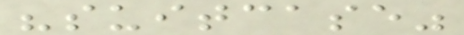"suitcase"
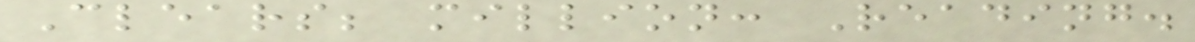Clears; million: Reading.
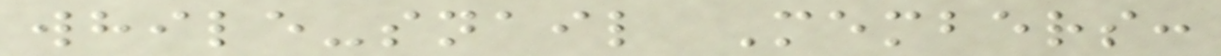while-snail Members:
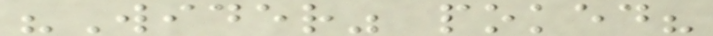"Wider" poked?
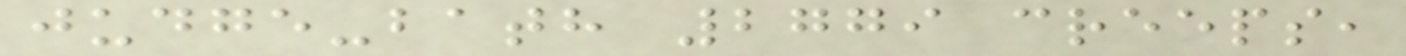judge-bath 2779 creeps,
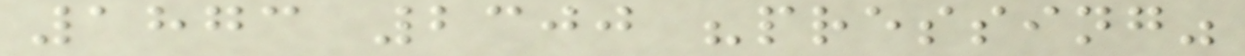1873 2300 "pressing"
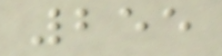255
